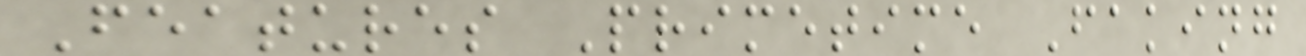Features Primetime Faking
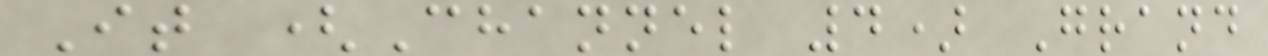It (Channel 4) Grand
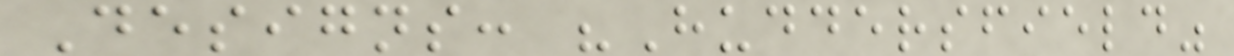Designs: "Huddersfield"
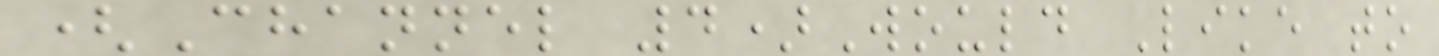(Channel 4)Would Like to
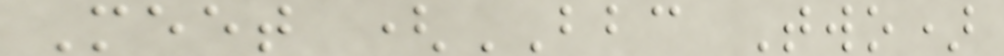Meet (BBC Two)
